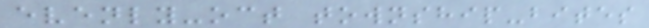evenly-oct township-bites
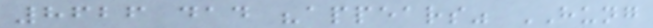8626 dad "appears" HUNG
